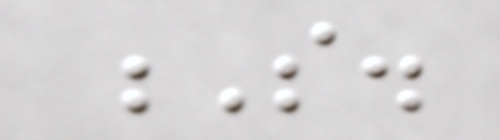S.
